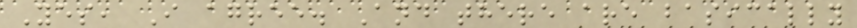Yes, I agree. And there are basically
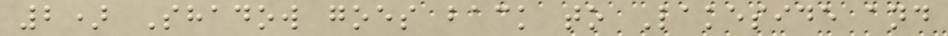2) Shadow goes back to Lakeside and
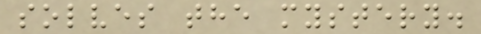solves the mystery.
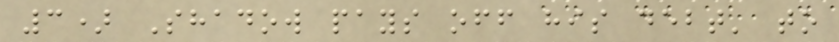3) Shadow pays off his debt' to
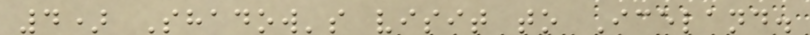4) Shadow's visit to Iceland.
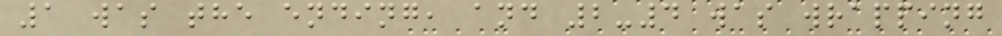1 was the ending, and 2-4 was wrapping
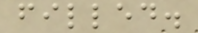filled.
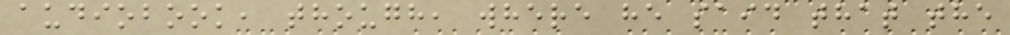audiobook, though, where he said that the
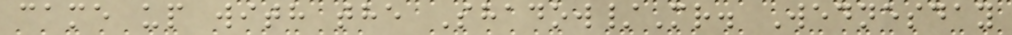came up with the Shadow/Mr. Wednesday
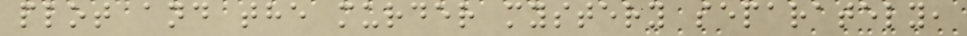plot and the murder mystery separately,
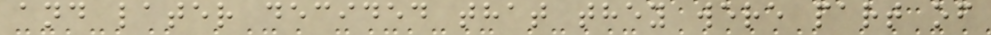and later decided that they were part of
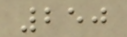250
